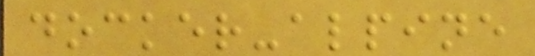docker-alpine
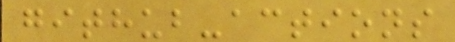github-actions
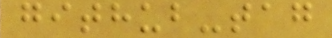github-tag
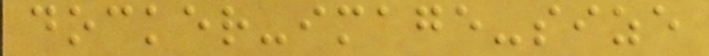docker-image-size
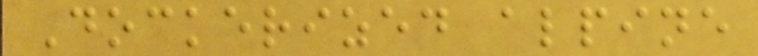Dockerized alpine
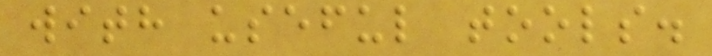with useful tools.
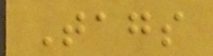Tags
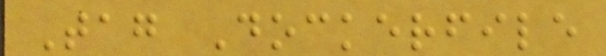Tag Dockerfile
